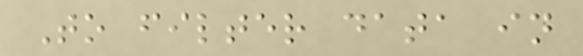To filter data in
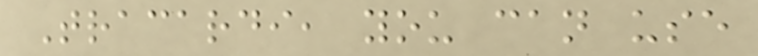Tracardi, you can use
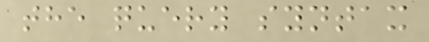the query syntax
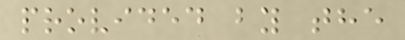provided by the
